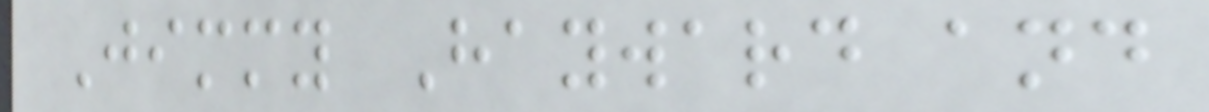Jimmy Hayward and
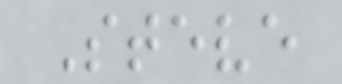Steve
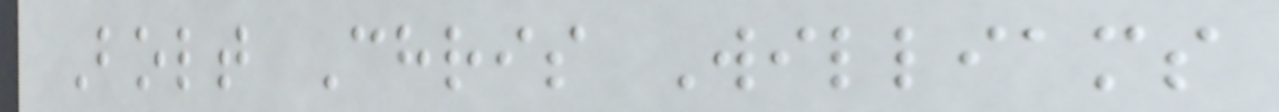Bolt Chris Williams
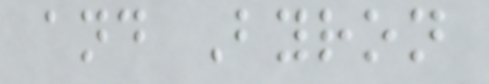and Byron
